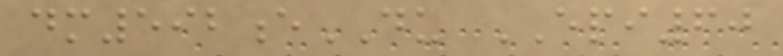dm592eDU EPI60
